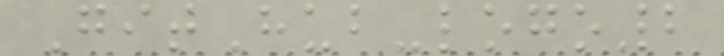GitHub-logo2
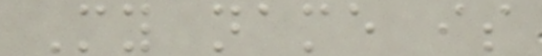My name is
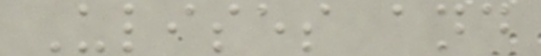Ulises and
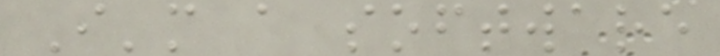I'm a software
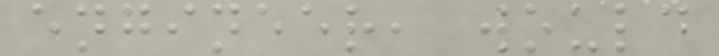engineer, would
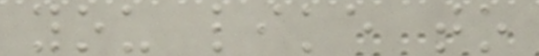you like to
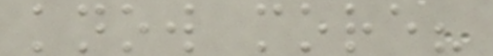know more?
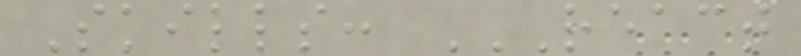Skills: REACT
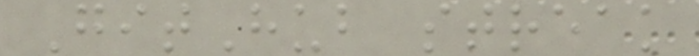GitHub streak
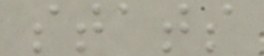stats
